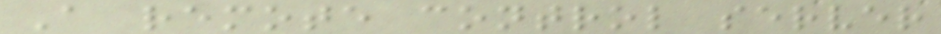A remote control server
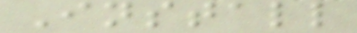Install
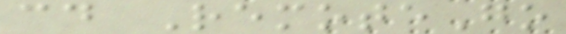cd RemoteGo
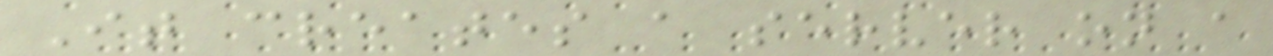It creates a server on a
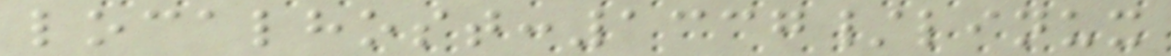localhost:1337/linux
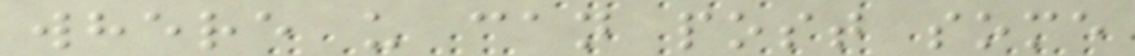where u can post some
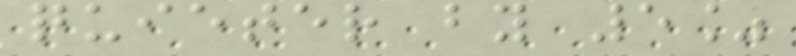quieter by 5%
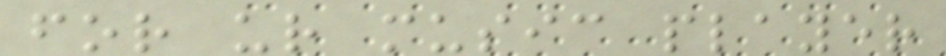for ur music player
